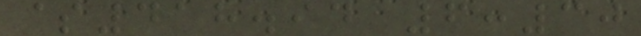$418.94 6:30
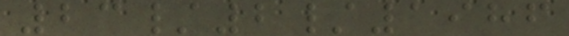23/2/1986
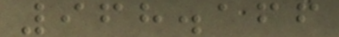968.166
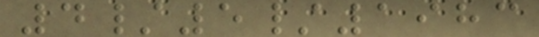4/5/1983
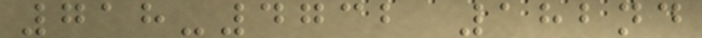718-4732 182nd
